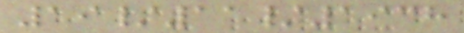19/11/1938
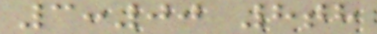3:00 8th
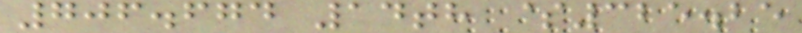706.674 14th $325.25
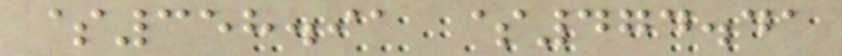$358.91 $474.41
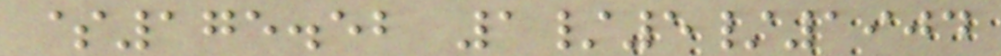$175.52 1/5/1904
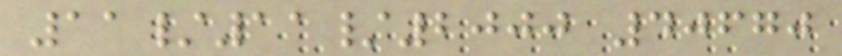11/11/2000 40670
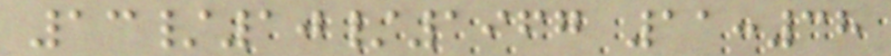13/10/1967 11:38
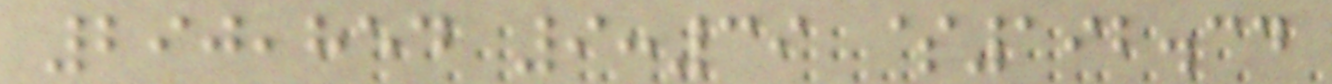290,854 9:39 $192.34
